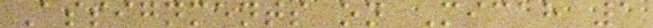Assignments on Micah 1
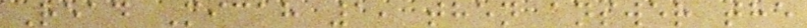Read Micah 1, then answer the
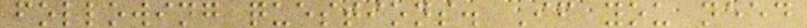following questions. If you need
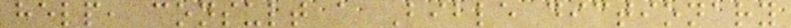help, consult a Bible dictionary
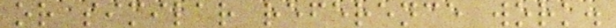or similar reference work.
